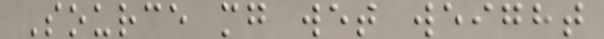Source mg wet weight
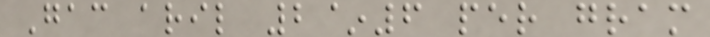Gac aril 2~6 per gram
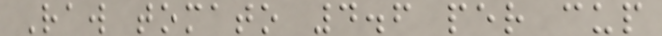Raw tomato 4.6 per cup
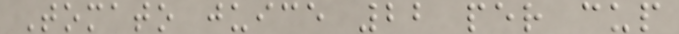Tomato juice 22 per cup
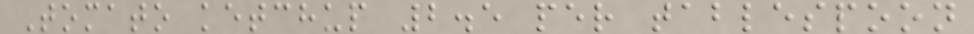Tomato ketchup 2.5 per tablespoon
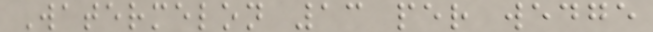Watermelon 13 per wedge
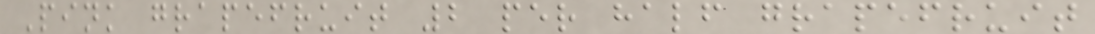Pink grapefruit 2 per half grapefruit
